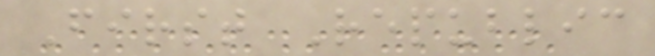First Republic
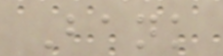Bank
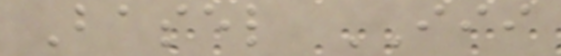Basel III
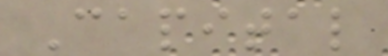Capital
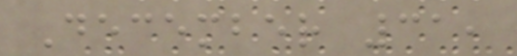December 31,
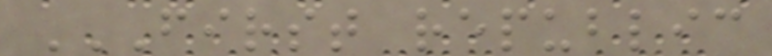FIRST REPUBLIC
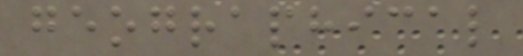geographical
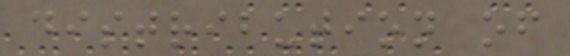distribution of
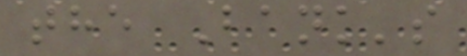the Bank's
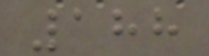188
